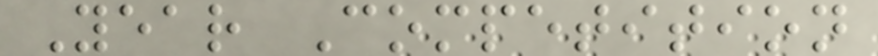Year Competition
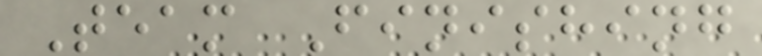Team Finishing
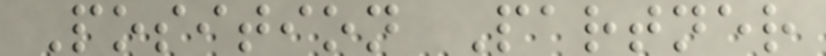Position Partner
